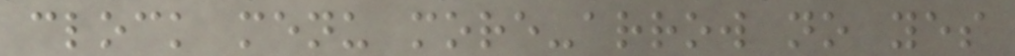clock menu more-arrow no yes
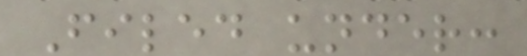Filed under:
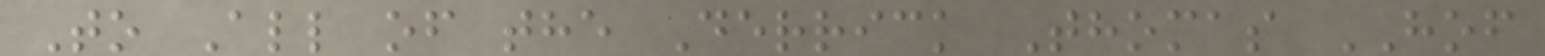To All of the Derrick Thomas HOF
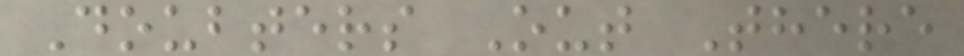Doubters Out There
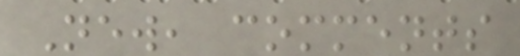New, comments
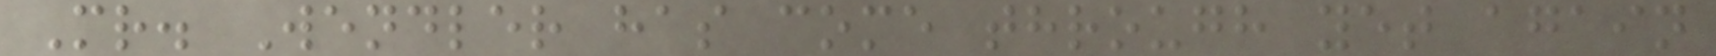Mr. Wendler has come through yet again
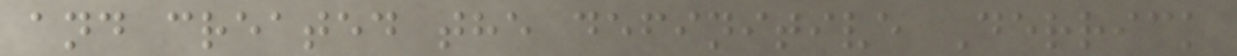and created the definitive Derrick
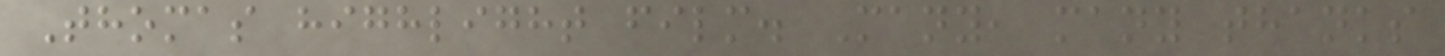Thomas highlight film. Many, many thanks
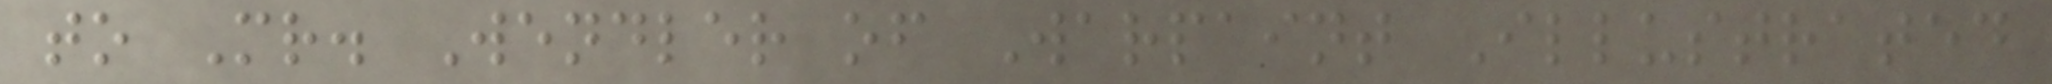to Mr. Wendler of Warpaint Illustrated
